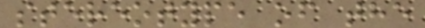stereotype of the
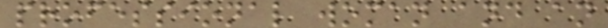professional woman and an
